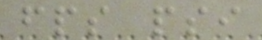fps psi
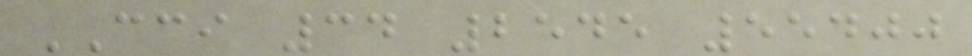CCI 34 2545 55400
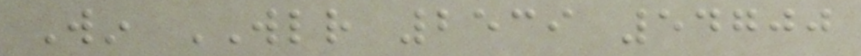Win WLR 2539 54700
